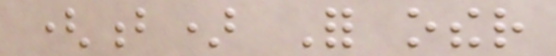(b) For other
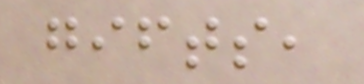gifts,
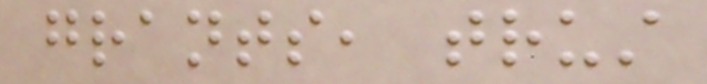grants, trust
